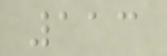113
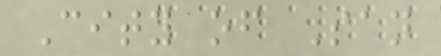City of San
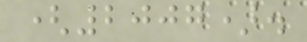(2007).
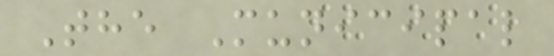The Municipal
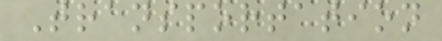Transportation
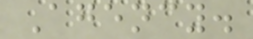Agency.
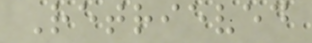Retrieved
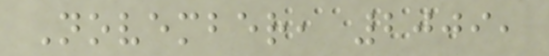November, 2009,
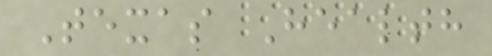Texas Health
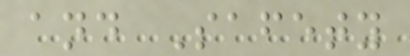and Safety
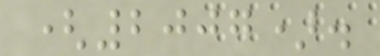(2007).
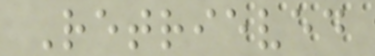Retrieved
